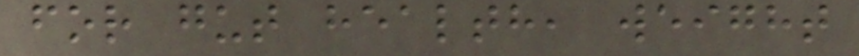for gut health, weight
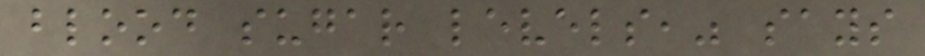blood sugar levels," says
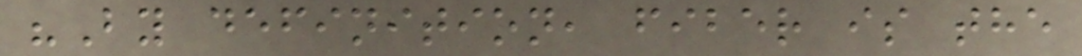"By definition, fiber is the
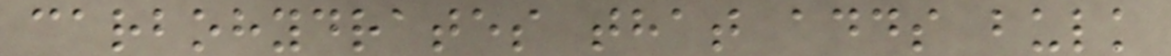carbohydrates that adds bulk
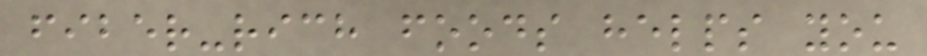fiber-rich foods helps you
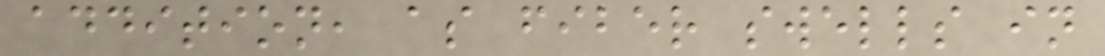addition, as fiber swells in
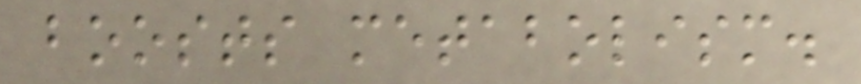boosts metabolism.
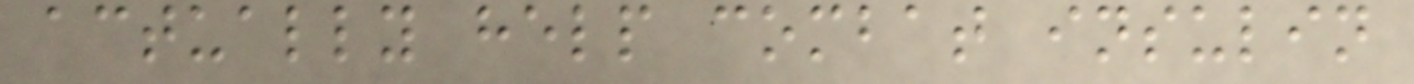actually help combat insulin
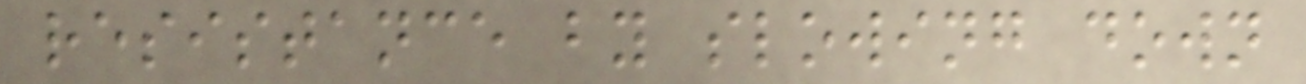resistance by slowing down
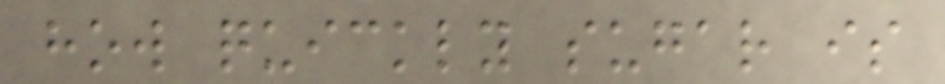how quickly sugar is
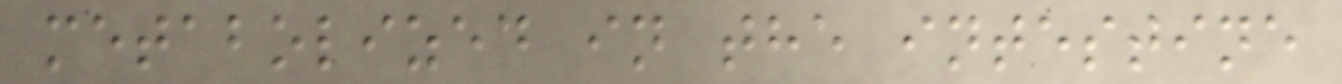metabolized in the intestine
